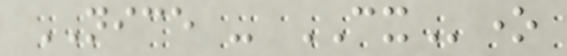NICE - CXone
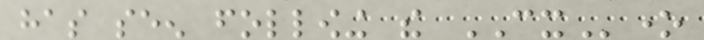has seen following the CXone
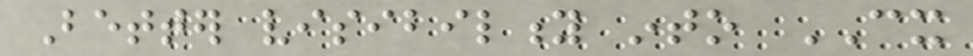Better visibility into CX
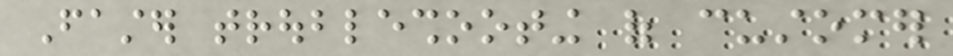Faster troubleshooting of customer
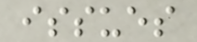issues
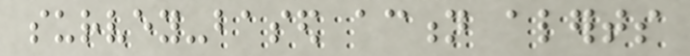survey-based action alerts
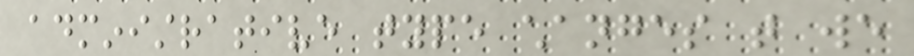administrative type changes that we
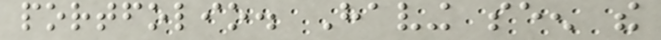portfolio. Having seen the
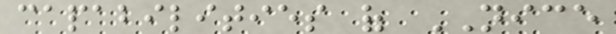capabilities of NICE
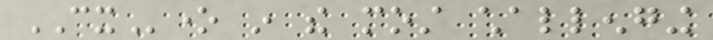CXone in the most challenging
